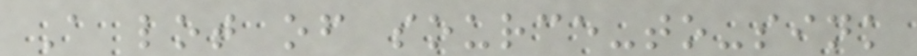A lot of source-to-sink
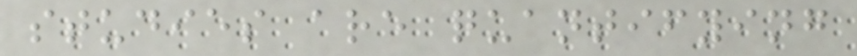studies are quantifying
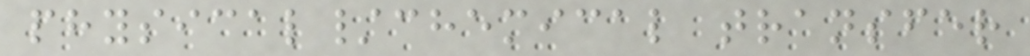physical/chemical transfer
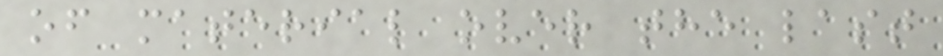of material over the last
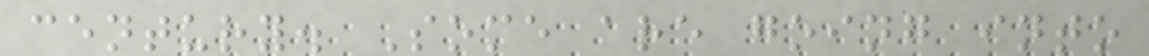century. Some are going into
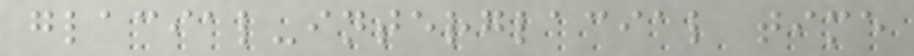glacial-interglacial time
